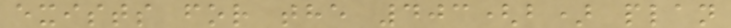exists for the 403(b) plan
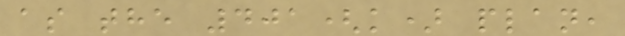as the 401(k) plan,
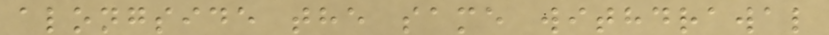alongside the same withdrawal
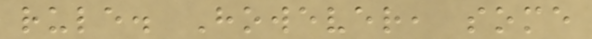rule. However, some
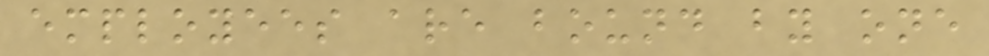employees are bound by one
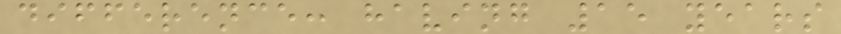difference: having 15 years
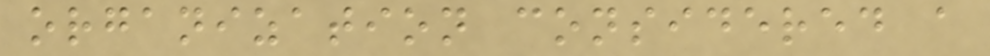organization considered a
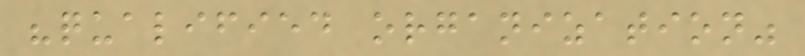"qualified organization"
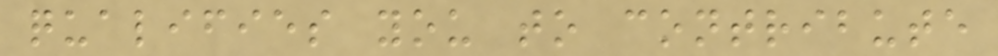qualifies you to contribute
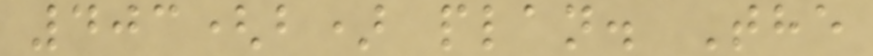403(b) plan. The
